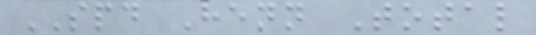SPD Henn Total
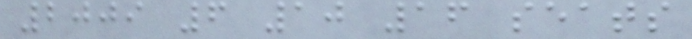2009 6 10 16 seats
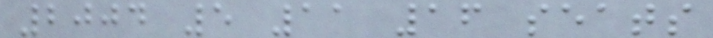2004 5 11 16 seats
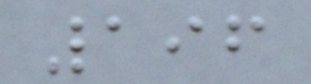196
